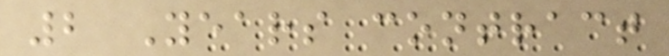2 Years contract
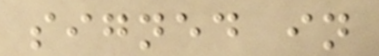signed in
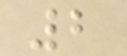2
